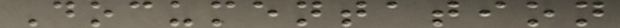Documentation
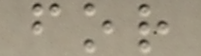for
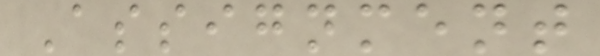Assignment
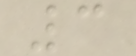3
